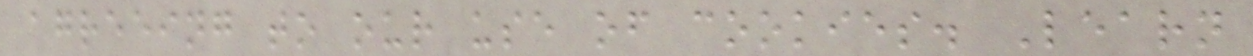agreeing to our use of cookies. Learn
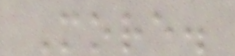More.
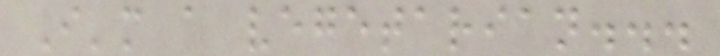I'm a vegetarian...
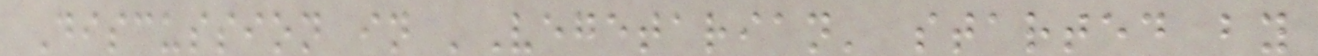Discussion in 'Vegetarian' started by
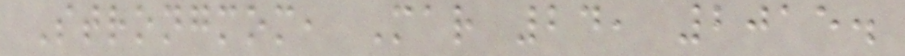Strongmom, Mar 24, 2015.
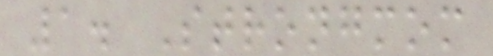1. Strongmom
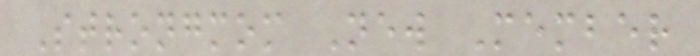Strongmom New Member
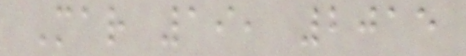Mar 19, 2015
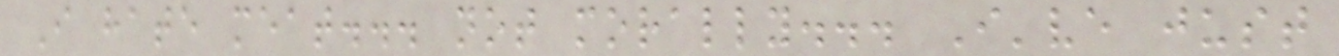I hate meat... not morally... I've just
